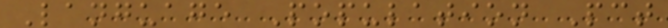Language Population Pct
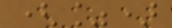(%)
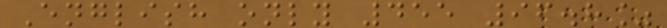English only 455 96.8%
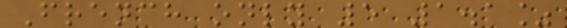French only 5 1.1%
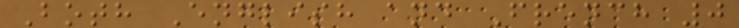Both English and French 0
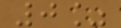0%
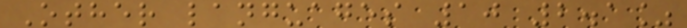Other languages 10 2.1%
